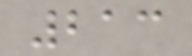213
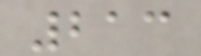213
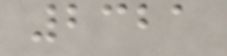2321
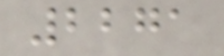2271
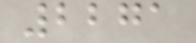2271
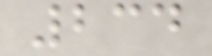234
